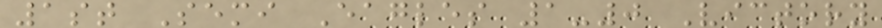1st Semi Eagles 1-0 Victory
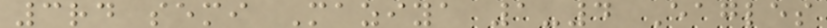3rd semi Maziya 1-4 Eagles
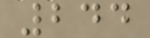244
